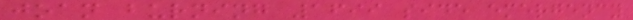joan burning 1699 side emergency
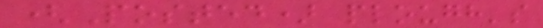(Posted) plough's
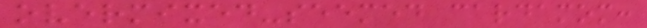overmixed-seemed cardamom:
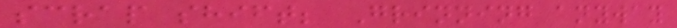scrap shift; Grinning anyway
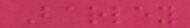Barley
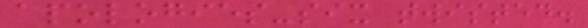apologies-six twisted.
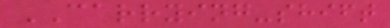CARRYING-shift
